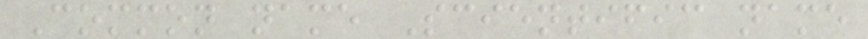Common name Scientific name
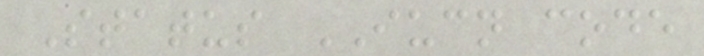Status IUCN code
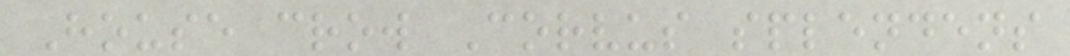House crow Corvus splendens
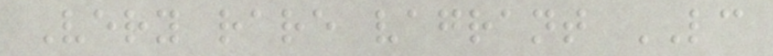Very rare vagrant LC
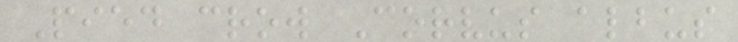Pied crow Corvus albus
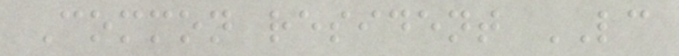Common resident LC
